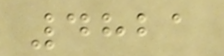4821
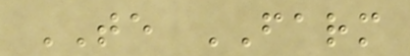TE FARM
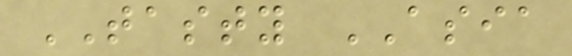TASTY ASIA
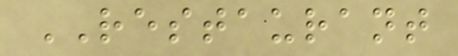RESTAURANT
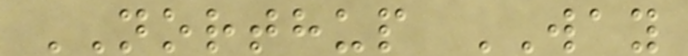NORTHUP WAY
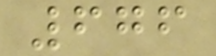676
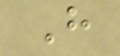H
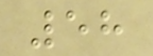58
